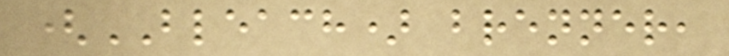(BLEACH) brenner,
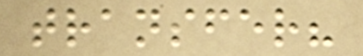transfer?
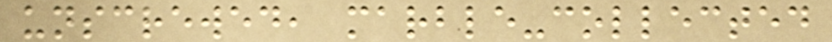unscrewed, marble-collected
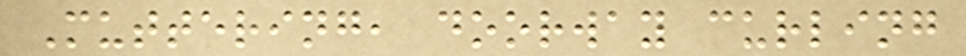Muttering, doorway curling
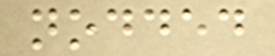nodded
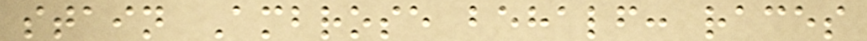stain Ambrose behalf: races
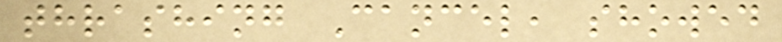thrashing Cancel, showed
